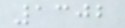1302
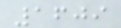1609
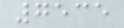7535
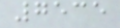7535
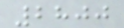2800
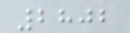2802
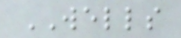WELLS
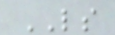LS
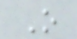O
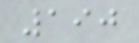190
